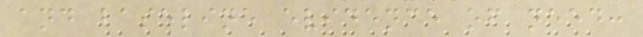and baseline evidence of need:
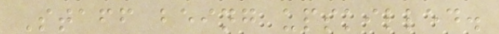Staff being upskilled.
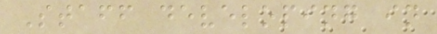Staff developing in
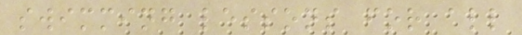swimming lessons for all
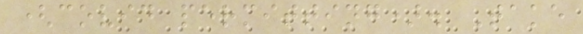(covid permitting). Take
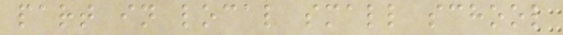part in local small school
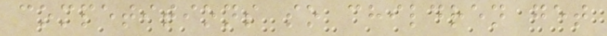competitions so children get
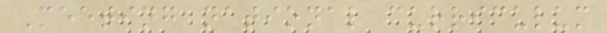Meeting national curriculum
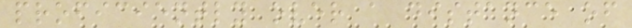proficiently over a distance of
